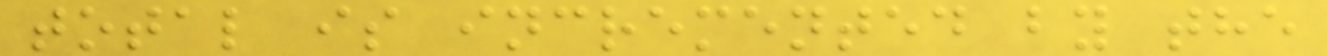total is incremented by the
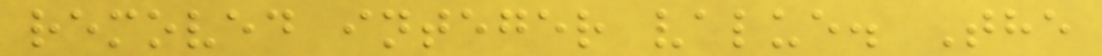removed integer value. The
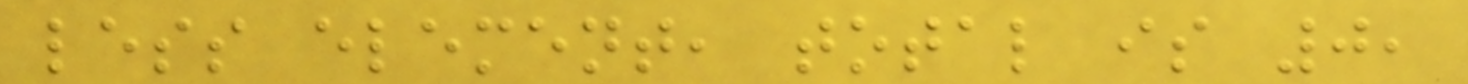less element, total is 0,
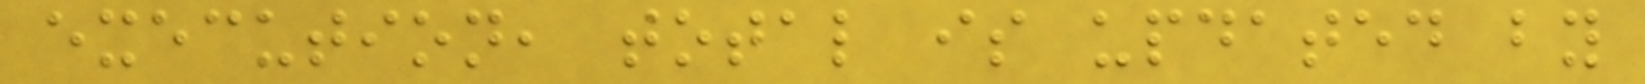execution, total is updated by
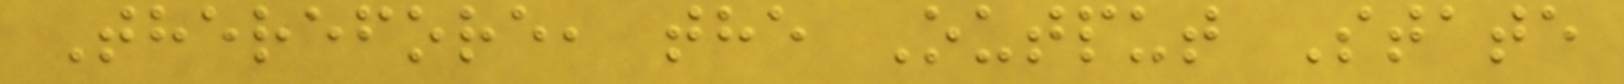Therefore, the Output State
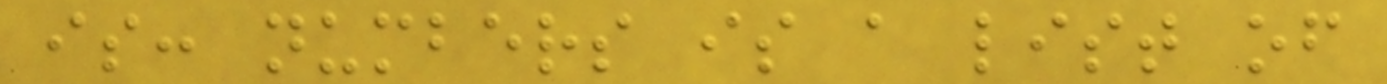is: numbers is a list of
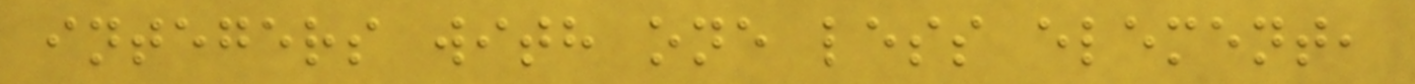integers with one less element,
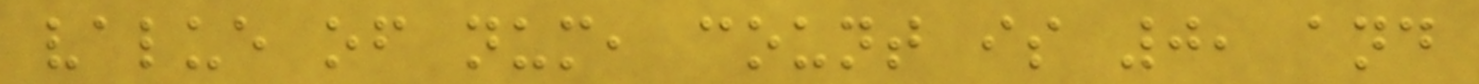value of num, count is 0, and
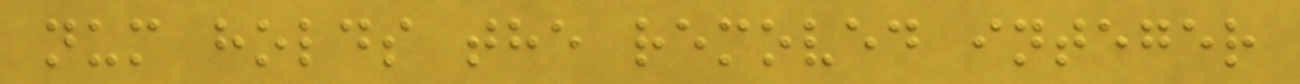num holds the removed integer
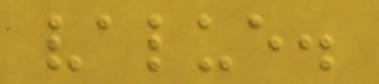value.
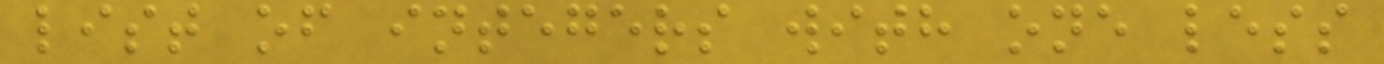list of integers with one less
